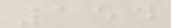154
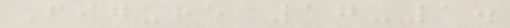Figure 17-1.
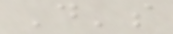D's
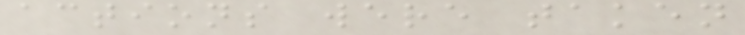actions were taken
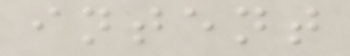intent
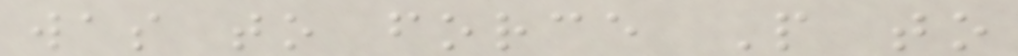was to force P to
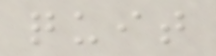quit
